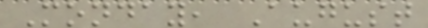Monday, August
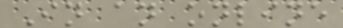In an online
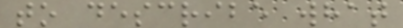to describe what
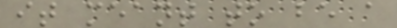it meant to be a
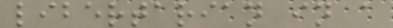libertarian in a
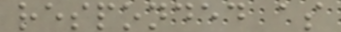responded as
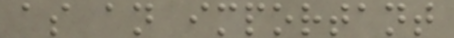as an important
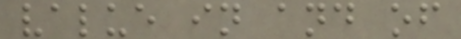value in and of
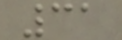31
